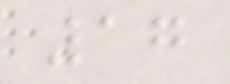17
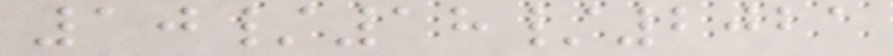10/18/2021
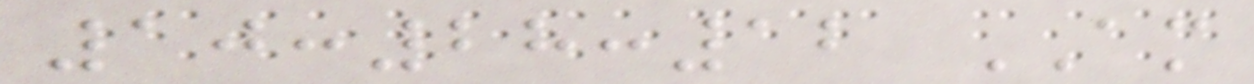10:28:12 AM
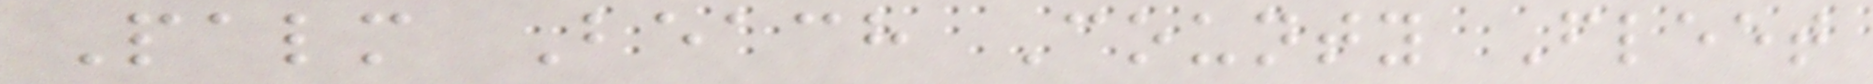Palm Beach County Fleet
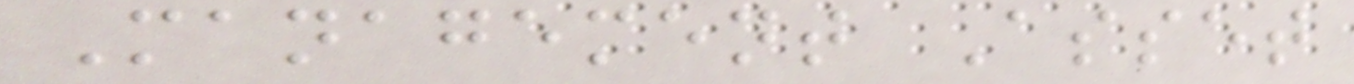Management Asset
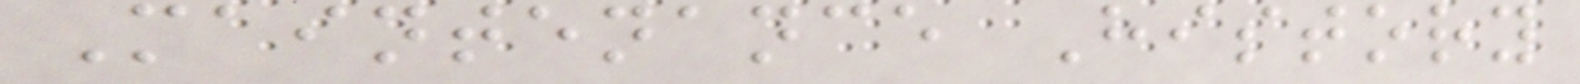Maintenance History
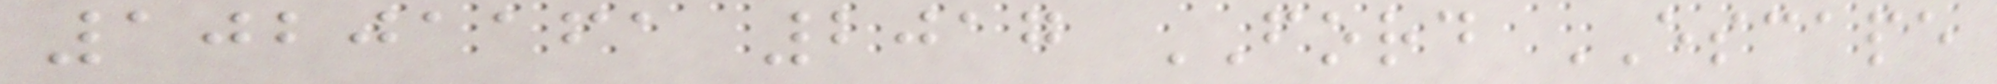10201161 2017 FORD ESCAPE
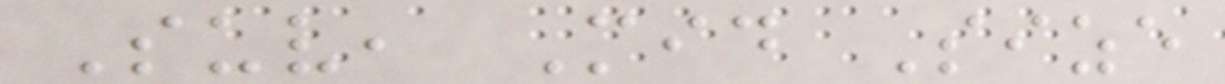Suv, Mid Size
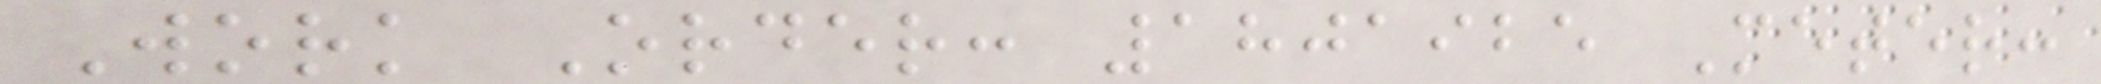Work Order: 1801925 Meter:
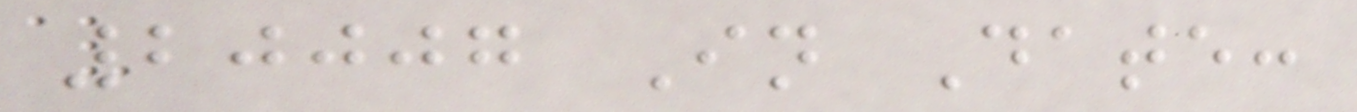20007 In Date:
